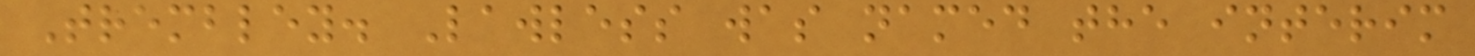Trembley. Lawless was named the interim
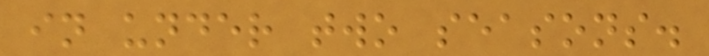in under two seasons.
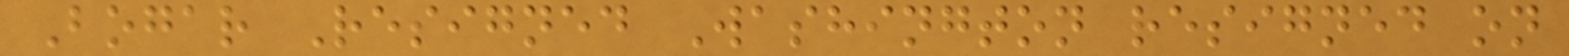Bogar Resigned Washington resigned on
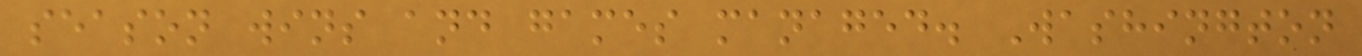season wins and games managed. Washington
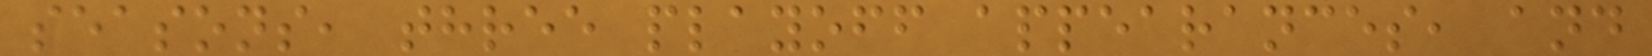seasons, three playoff appearances, and
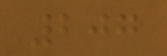207
